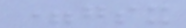=gsx
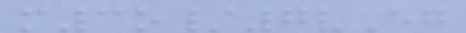m3o/7vEg
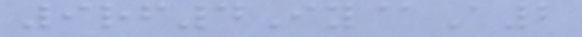9rf4Iy@A2
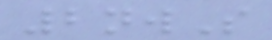2nwS
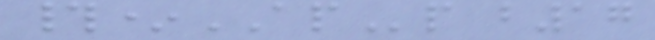#*APp b17
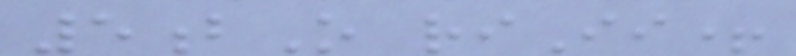5bO riIi+
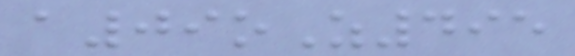a09oZ495
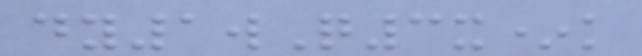dy1wQ3x*k
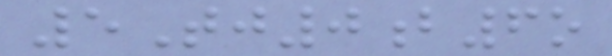5Tj0b6o
